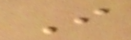I
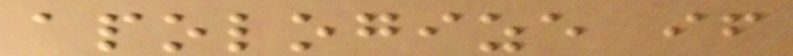apologize if
